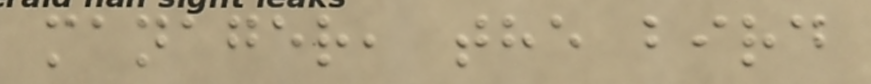manager, the bird
